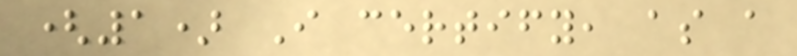(1) I certify, as a
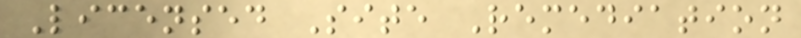Licensed Site Remediation
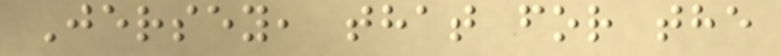Jersey, that for the
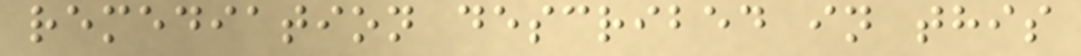remediation described in this
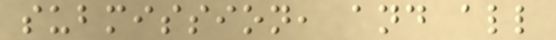submission, and all
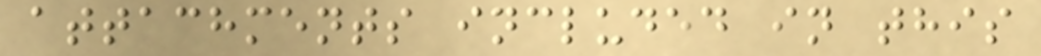attachments included in this
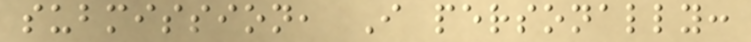submission, I personally:
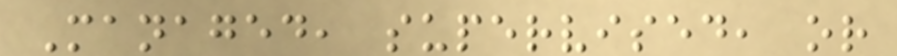Managed, supervised, or
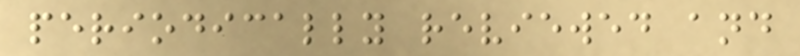periodically reviewed and
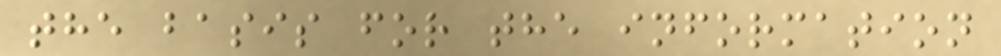the basis for the information
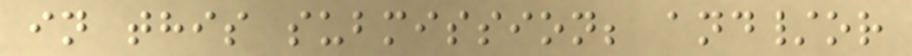in this submission; and/or
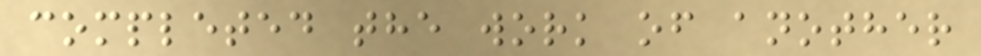completed the work of another
